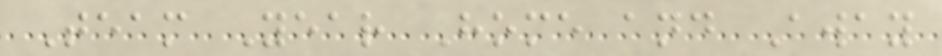Team Year Home and Away
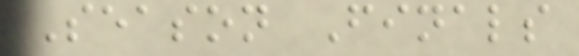Season Finals
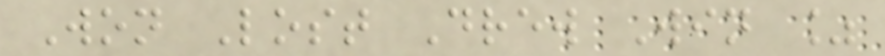Won Lost Drew Win %
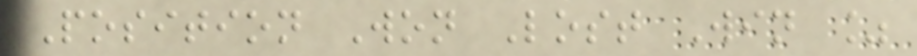Position Won Lost Win %
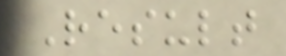Result
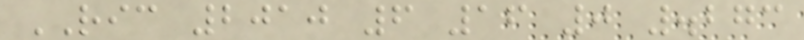RIC 2010 6 16 0 .273
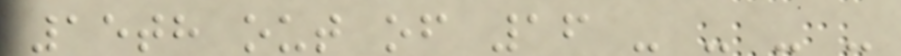15th out of 16 - - - -
